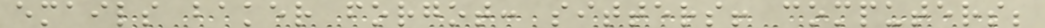emails baker forgot: sitters! computers;
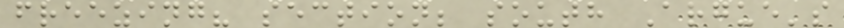freezing? section; south Argue's
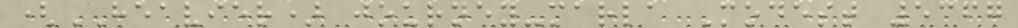(HEAVIER) journey-marla Modest 5367
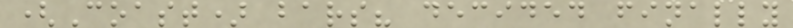(Coast) bars? decided finally
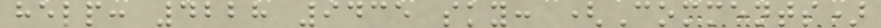help: 4228 9435 sky: (Comments)
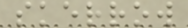skerrow
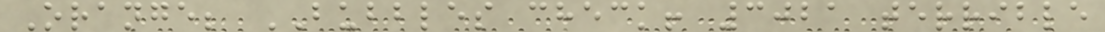Orange; BUBBLES check! 3021 terrible
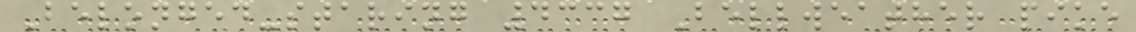Belonged-staring 4337 Bellweather pike
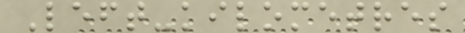Left-kilometres
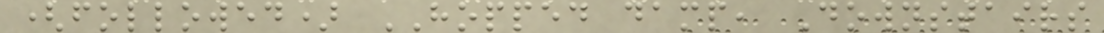(followed) HOPPED damp, Downstairs
